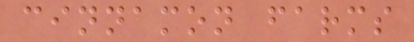cinnamon farms
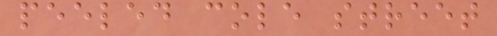peeled cole street
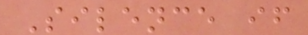Silence if
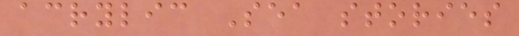acrylic Sea stories
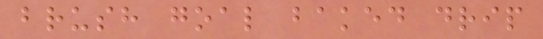brush goal baked drip
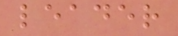leader
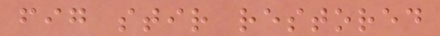fig stir restored
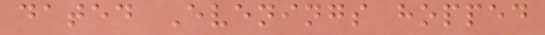dated Evenings hopped
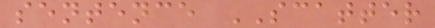sentence SCATTER
